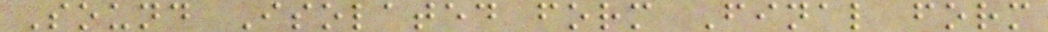Sound Isolated form Final form
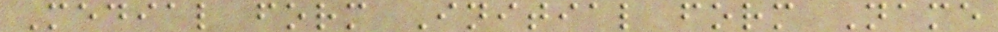Medial form Initial form Name
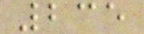235
